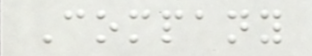Company
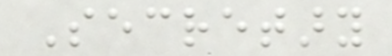Secretary
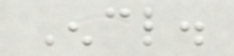Encl.
